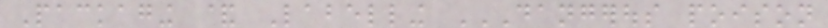Packaging & Labelling DANGEROUS POISON
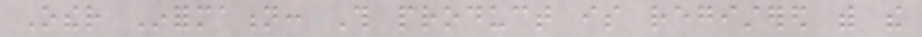Other Information: This product is registered with the
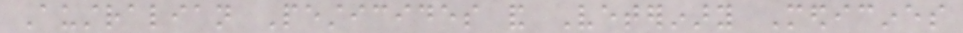Australian Pesticides and Veterinary Medicines
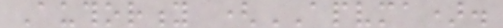Authority (APVMA).
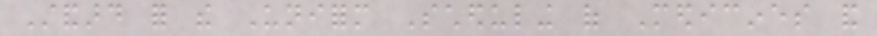Standard for the Uniform Scheduling of Medicines and
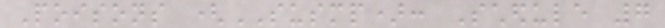Poisons (SUSMP): Schedule 7
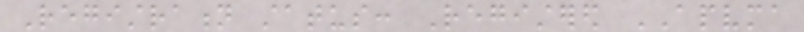Registration status: Registered APVMA
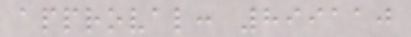approval: 899110
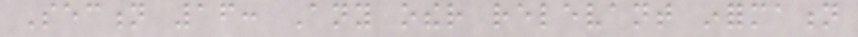Section 16: Any other relevant information
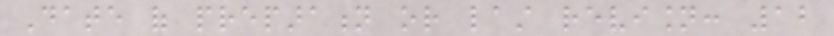Date of preparation or last revision: 12
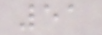51
